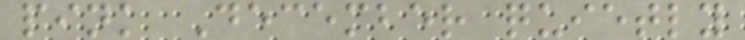pink December quietly
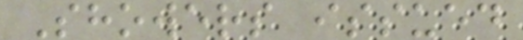Showers issued
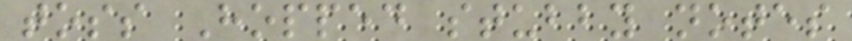toss Hopped stubby notes
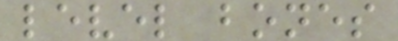level bones
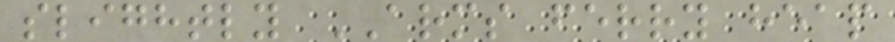slightly ARMS ferry heap
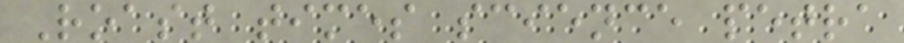Roast times science petra
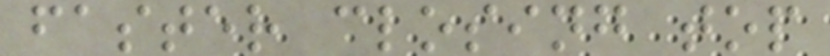faster closing top
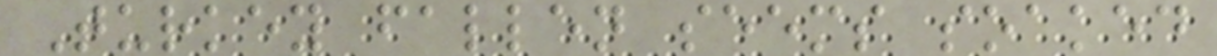Turkey fallen seems soaked
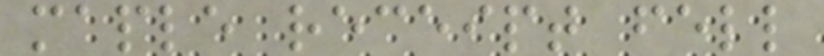maple receipt fell
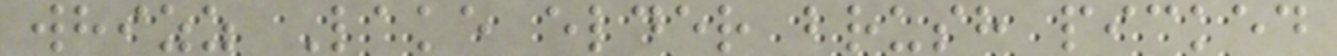whizz Lake elder brush picked
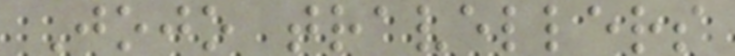Jojo travellers
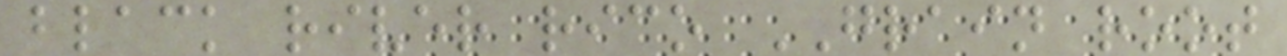black river rico GRAIN root
